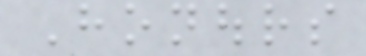Honours
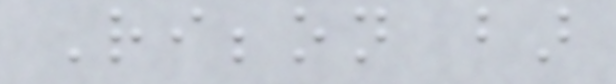Ribbon bar
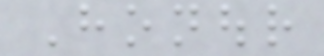Honour
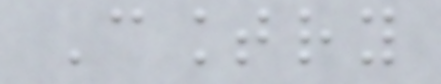Country
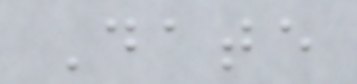Date
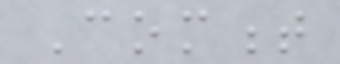Comment
